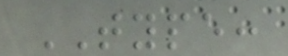TYPE:
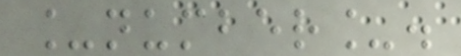_number_.
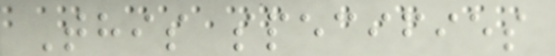This specifies
